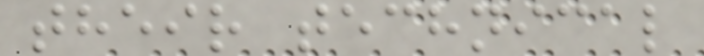their technical
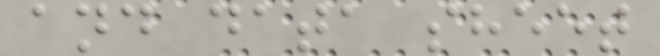and data sheet
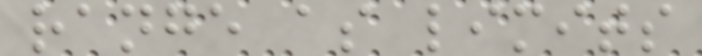range as limits
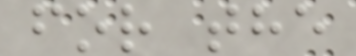for the
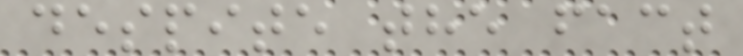despite the fact
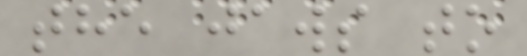the jaws to
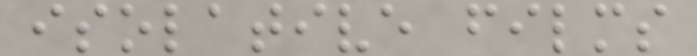isolative films
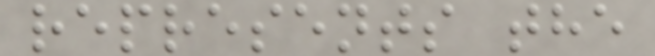represents the
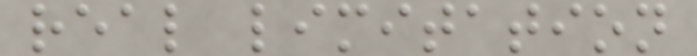real limitation
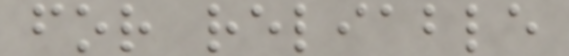for reliable
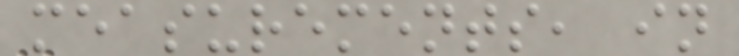measurements, in
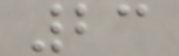23
